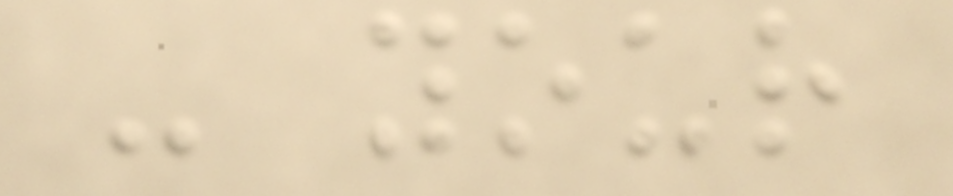- your
